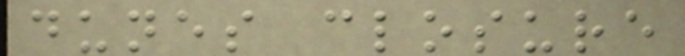dunes closure
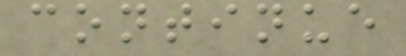continue
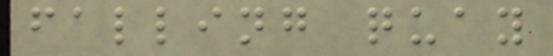falling quay
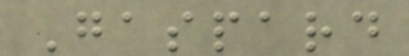Gaspard
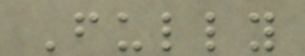Fully
